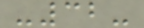-32-
